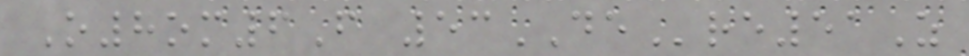O8om6F 53DEre51Z
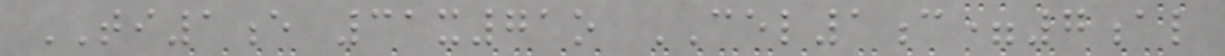TI1e 31x71o CEL1c=7al
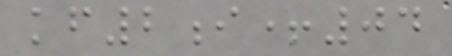kf2i+04
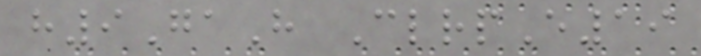h9GaH ClrpE19
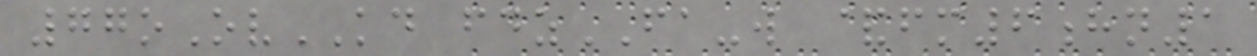77oOvKD fdzFA-w &fm6hn1
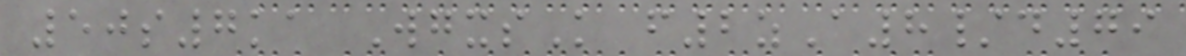50s7ka WgxsK f2zA8/d79
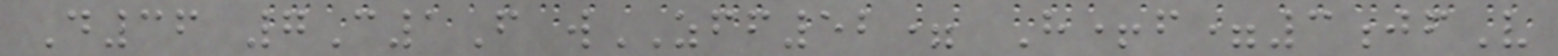D36 7C1F wZFF52= H+f=3jfV
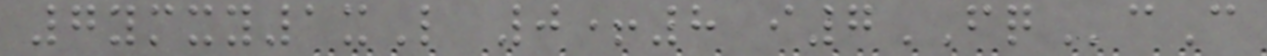7ymxy1xL 0+8 i7FQcC
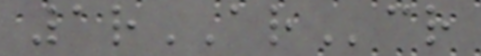1rARcr
